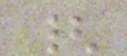{
